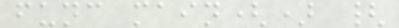func main() {
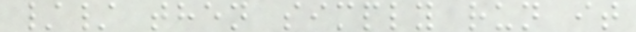// then simply run it
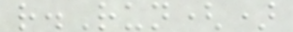r.Run()
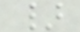}
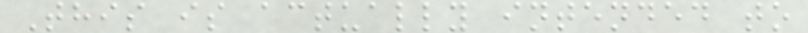This is actually intended to
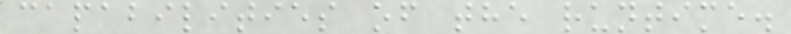capabilities of the runtime.
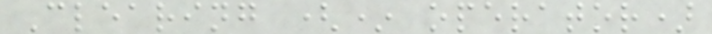Clearing (* operator)
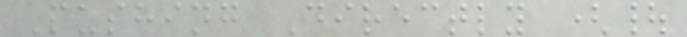Pushing Directly (|
